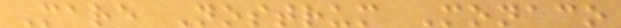Mare Nostrum Monaco
